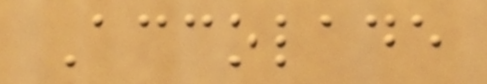Accolade
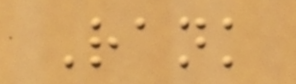Rank
